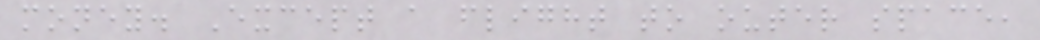money. Except a flight to outer space,
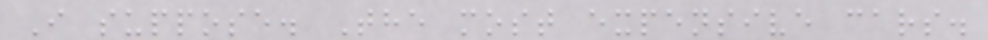I suppose. The most expensive cars.
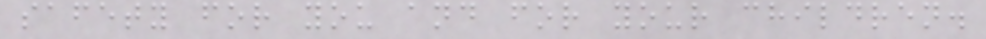safety for you and for your children.
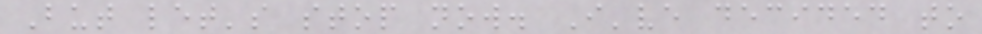But let's stop now. I've decided to
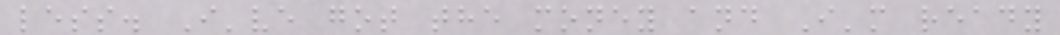less. I've got the money and I'm ready
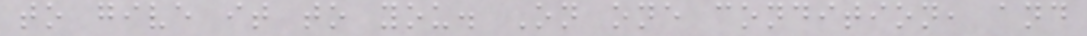to give it to you. On one condition, and
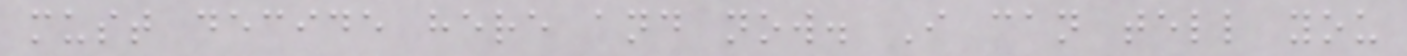must decide here and now. I can tell you
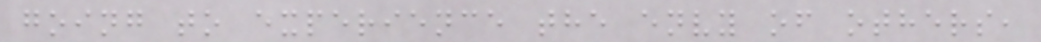going to experience the envy of others,
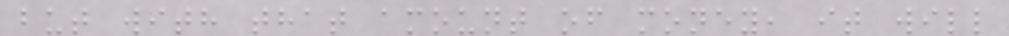but with that amount of money, it will
